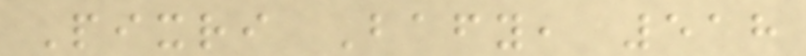Pixri Bafy, 518
